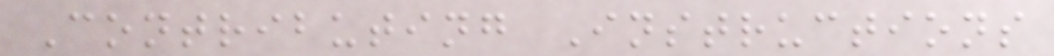Contributing Instructions
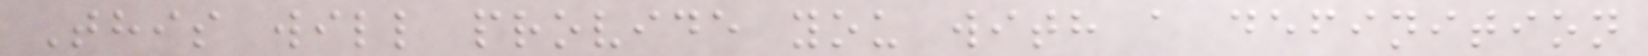This will provide you with a definition
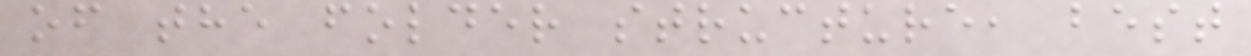of the folder structure, best
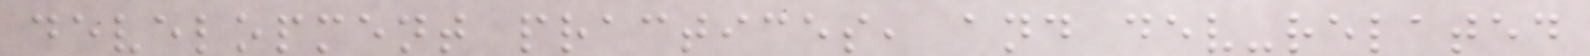development practices, and dev-related
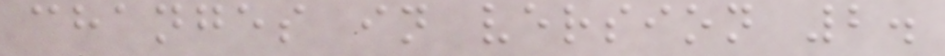changes in version 2.
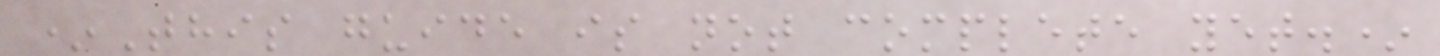*This guide is not complete yet.*
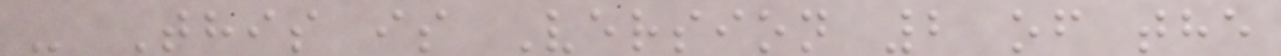- This is Version 2 of the
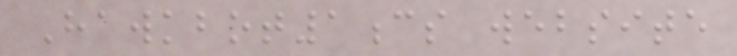Hawkbot1cs website
